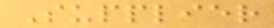Supplier
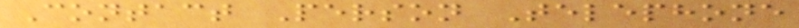Contact Person Telephone
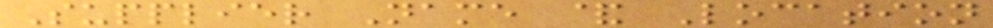Supplier Name & Location
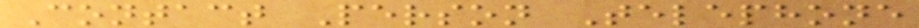Contact Person Telephone
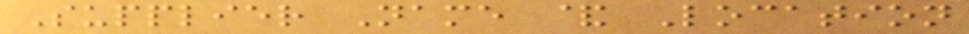Supplier Name & Location
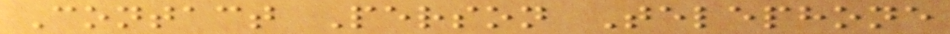Contact Person Telephone
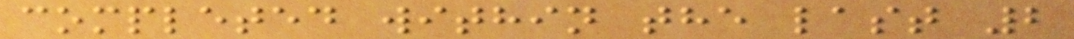completed within the last 2
